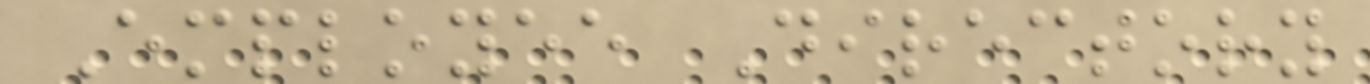Employee Directory
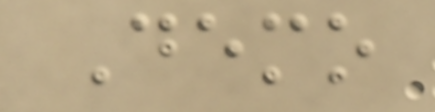Demo
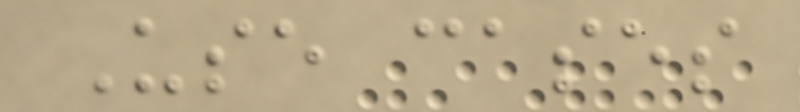Use cases
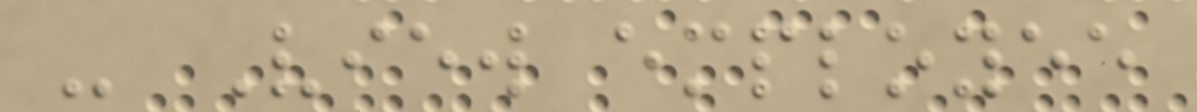- View employee
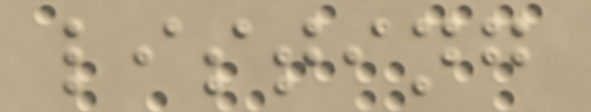listing
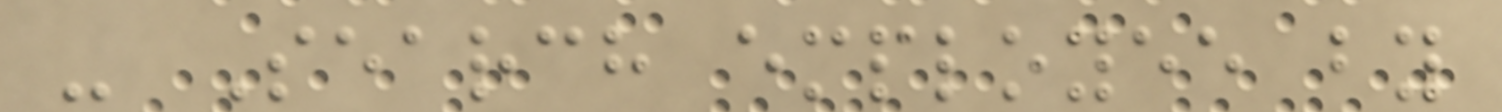- Search employee by
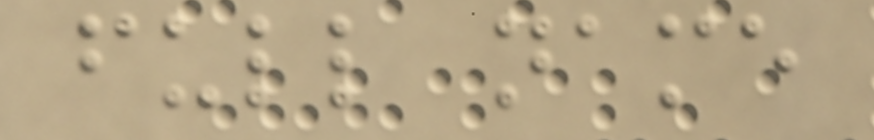full name
